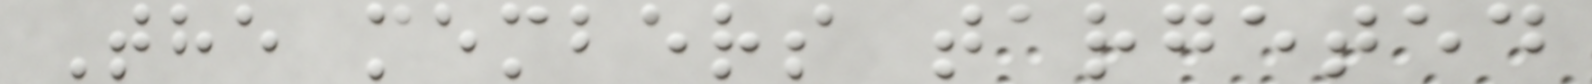The members targeted
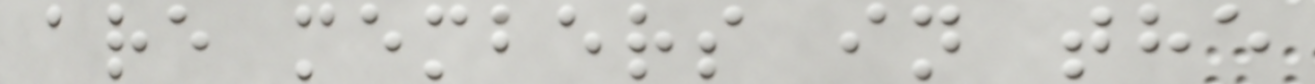are members in the
